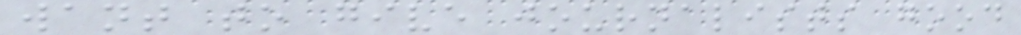want to give journalists good
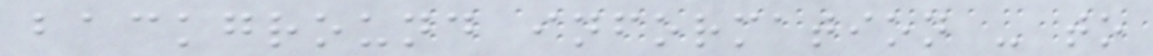background information - to
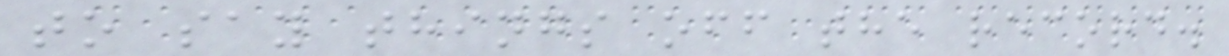to say things off the record.
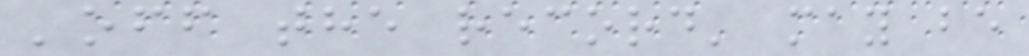'off the record' may be
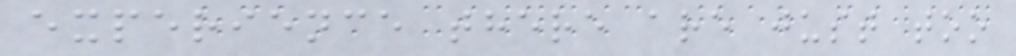experience there are just too
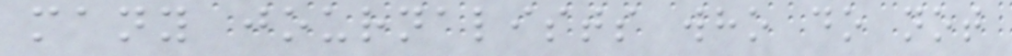many journalists who do not
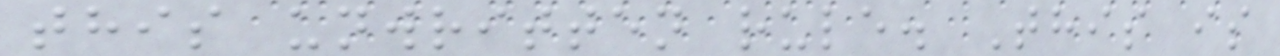this unwritten rule. This is
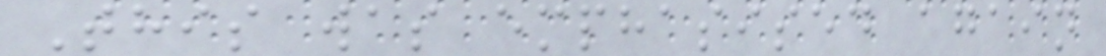This was emphasised again
